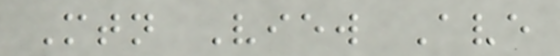Mtn View Ave
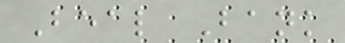Beal Bank
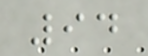94
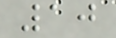10
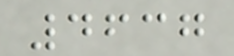4637
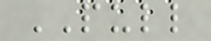PULL
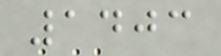1403
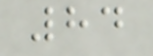84
